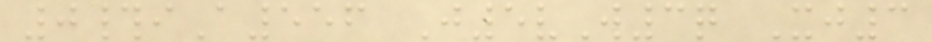0#iA556 J5vW3q Xj3
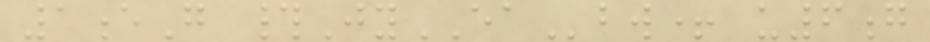1eG #JyEAbw+ u6g
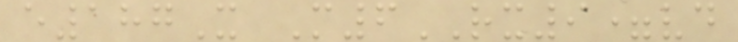e187X M6RX9=vd
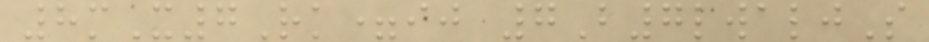8mX7Rk=ij 7B7lwaljS
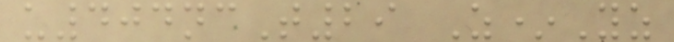u404ncT29 Z*Yz
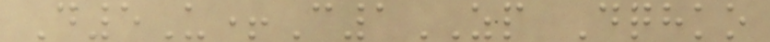D5U+C1ZP Dqhko
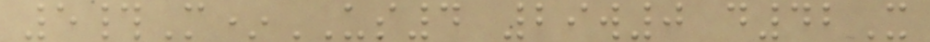5#M*US4 29w0 d42X
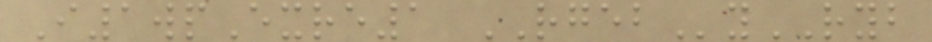I1wpExre1 RGEByRYB
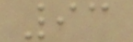93
